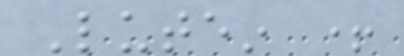Lutein +
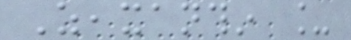Zeaxanthin _
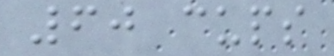60 cups
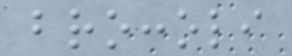broccoli
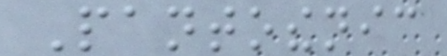Pantothenic
